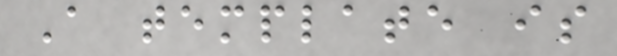A template is
